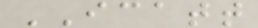ICATT
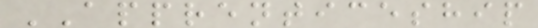APPRENTICESHIP
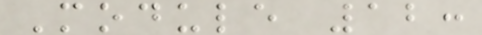Module 12:
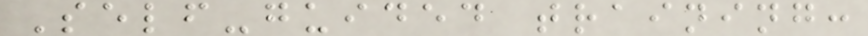Self-guided training:
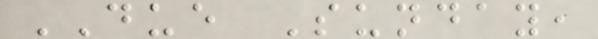DUE Sunday,
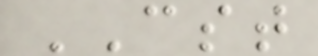CST
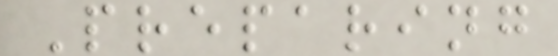Preparing
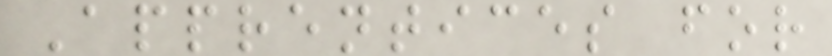Apprentices for
